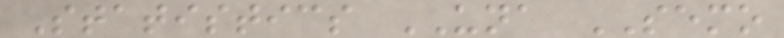Statistics UNA SEMO
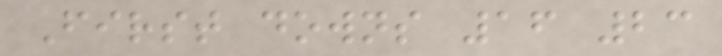First downs 16 23
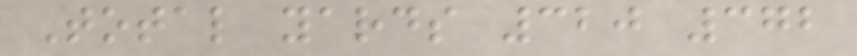Total yards 320 372
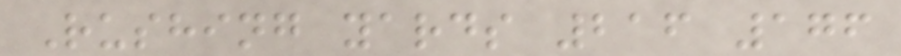Rushing yards 216 176
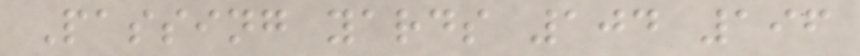Passing yards 104 196
